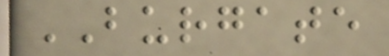BURGATE
